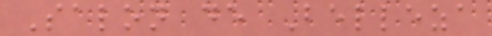Salon de Belleza
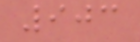903
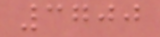3700
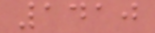1410
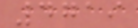4719
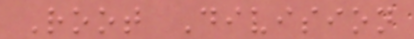Root Division
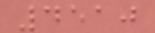4510
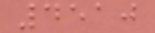4510
